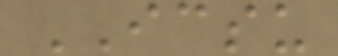ICSU
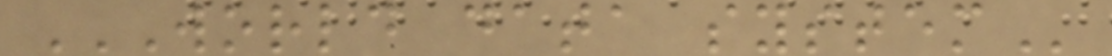WORLD DATA SYSTEM
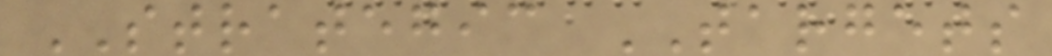STRATEGIC TARGETS
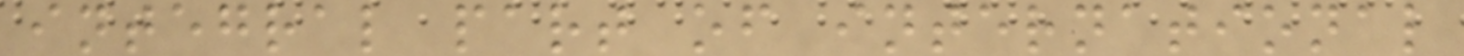integral part of international
